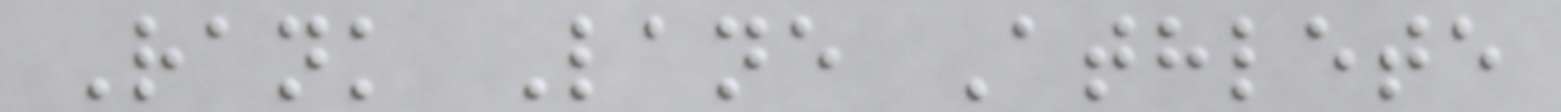Rank Lane Athlete
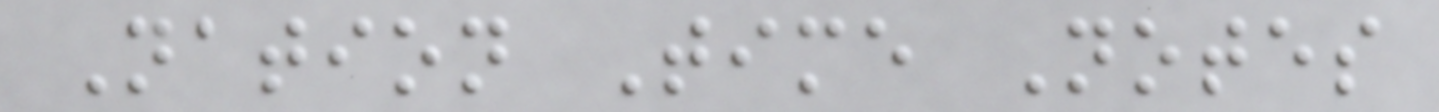Nation Time Notes
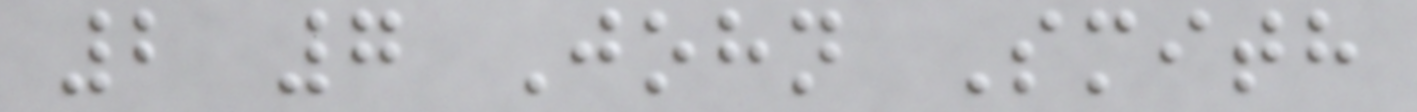2 7 John Smith
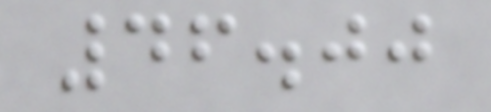46.00
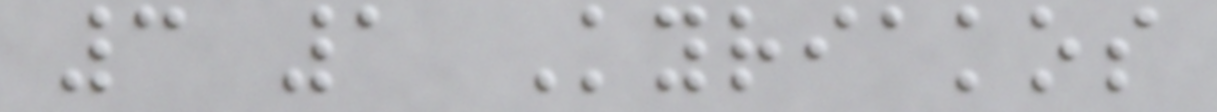3 1 Kyriakos
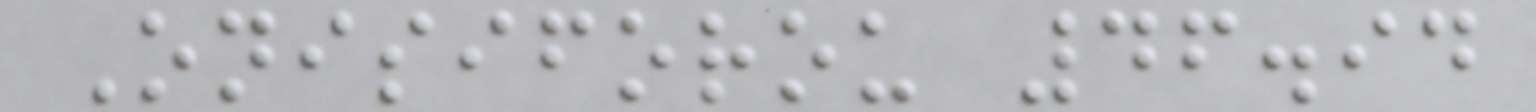Onisiforou 46.94
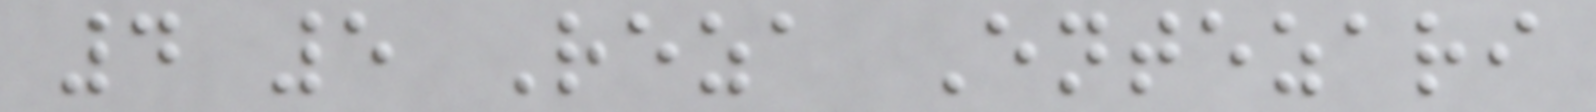4 5 Reza Entezari
